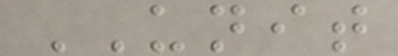UNIT
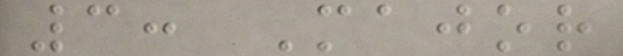3: Major
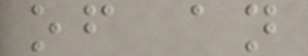of an
